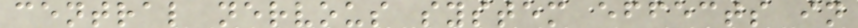central nervous system effects in
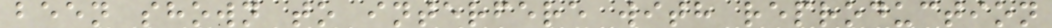been shown to interfere with reproduction
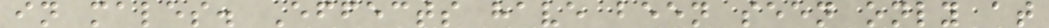in males. Effects have been seen only at
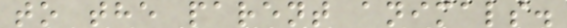to the parent animals.
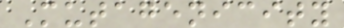Mutagenicity
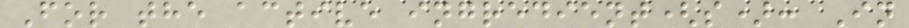For the active ingredient(s): In
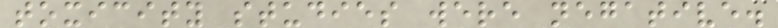toxicity studies were negative.
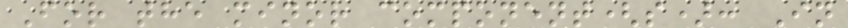For the minor component(s): In
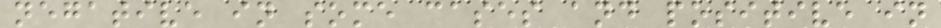negative in some cases and positive in
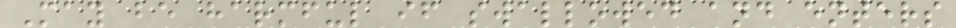May be harmful if swallowed and enters
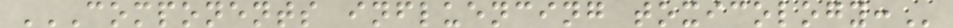COMPONENTS INFLUENCING TOXICOLOGY:
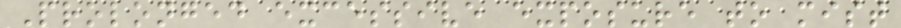Prolonged excessive exposure to mist
